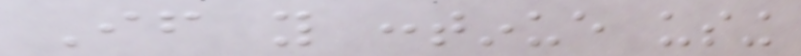If you continue using
